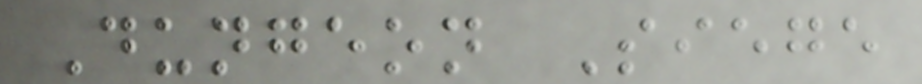Dungeon Siege
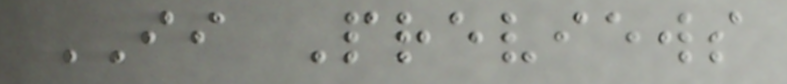II Previews
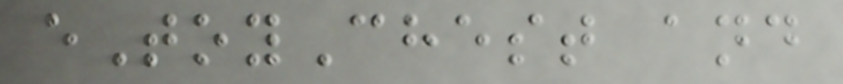eToyChest and
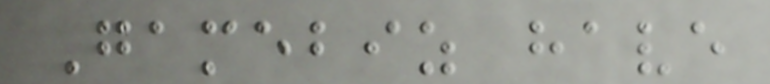Gamebiz have
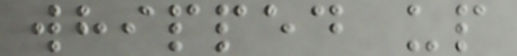whipped up
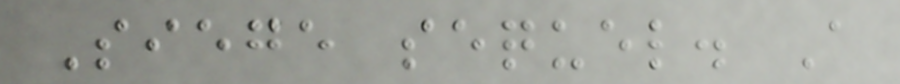Siege sequel. A
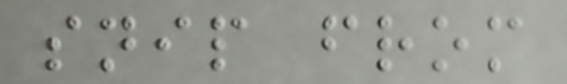snip from
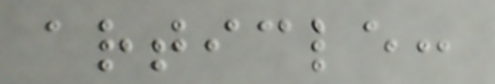article:
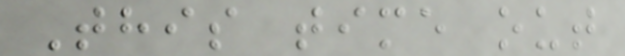This time out
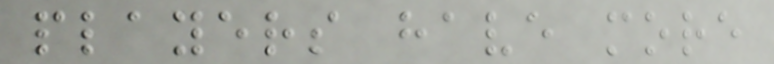players have more
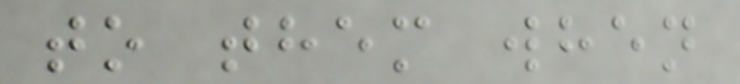to them when
